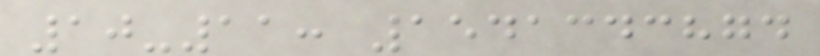10-11: 1541343874
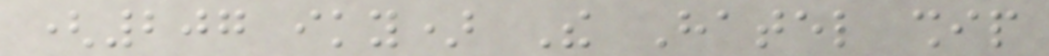(207 iky) The Hatel ship
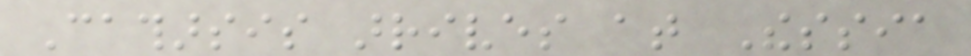Catharsis arrives at Thessia
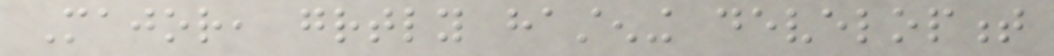Major, greatly hastening development
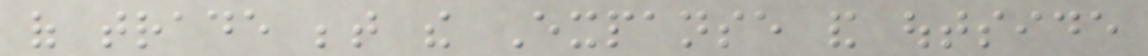of trade between the Expanse and outside
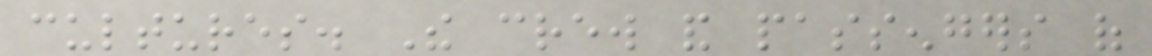cultures. The crew and passengers of
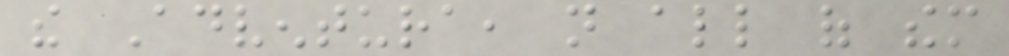the Adventura, not all of them
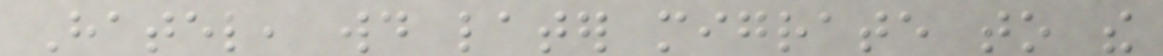Hatel, would later migrate to the
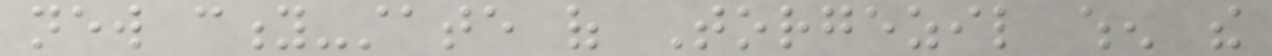new city-state of Torgezil when the
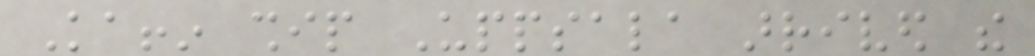Kaffin ship Uppsala arrived the
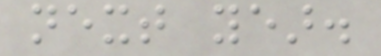next year.
